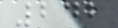242
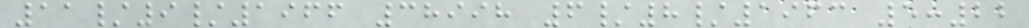11/9/1966 38998 6/8/1963 5:22
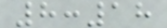8:18
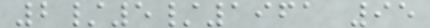2/5/1961 95
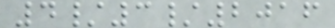4/3/2016
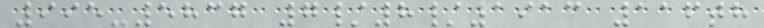995-5837 7/8/1913 116th
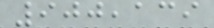900,139
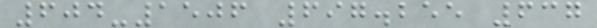604-1506 697.255 637
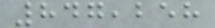847,258
